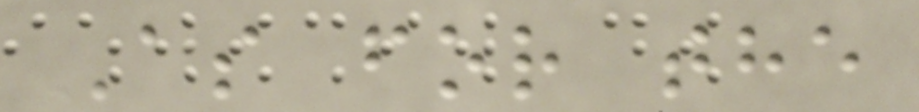As for the
